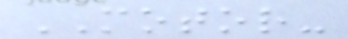MOTOR-
